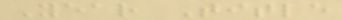Year Title
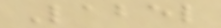Label
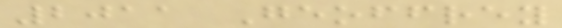2011 Geoffrey
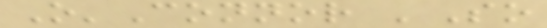O'Connor 'So
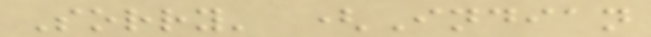Sorry' (Indian
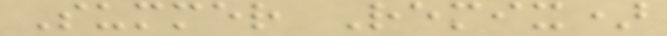Summer Remix)
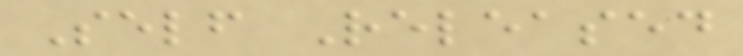Self Released
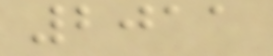2011
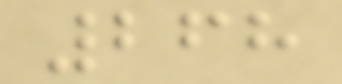268
